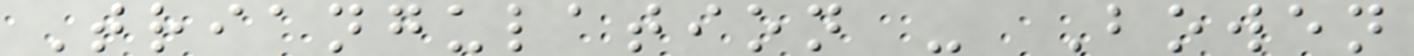Triangulation - Bowen
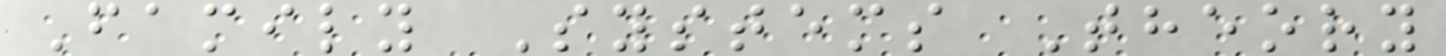Family Systems Theory
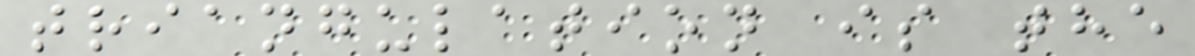triangulation is the
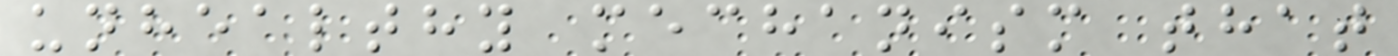unhealthy mechanism that
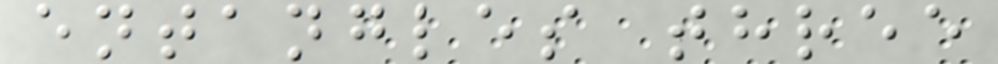entangles three
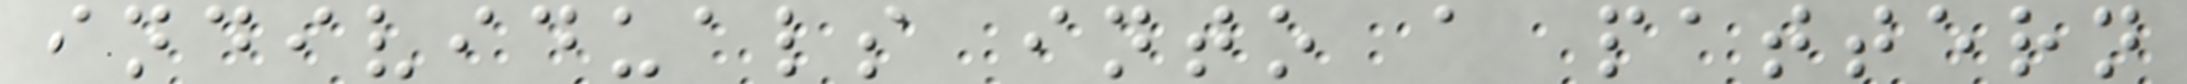individuals into a pattern
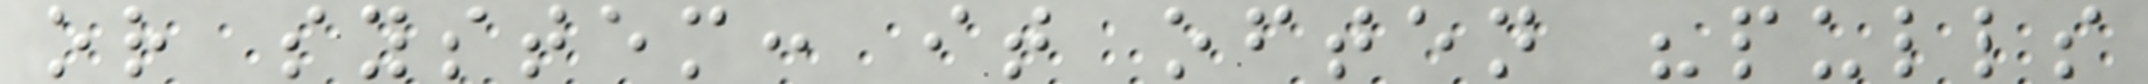or system: it often "pulls
